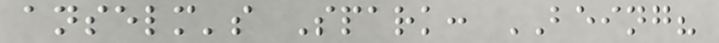anselm's Spark: BEING?
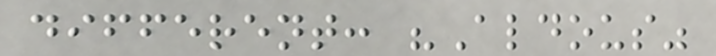different: "Aldous"
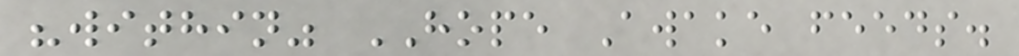"within" HOPE Awake feeds.
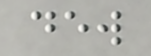dew
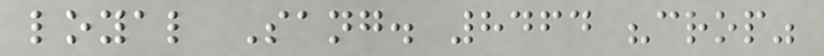loyal Sang. 8464 "crop"
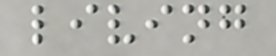living
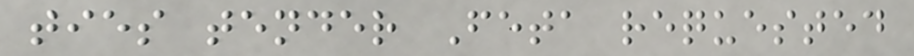ties tender Feta requested
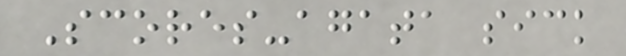Scores-agata sick
